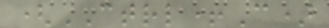(CTRL+C)
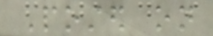Posted on
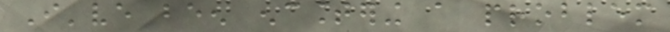I've been encountering a problem
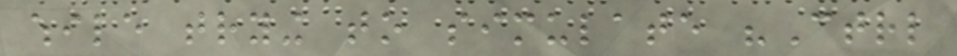while trying to simulate "Ctrl
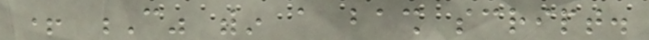+ C" within a bash script.
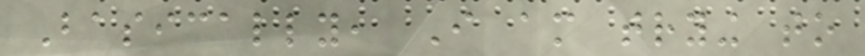Basically, I am trying to
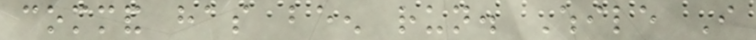command has been run. While I
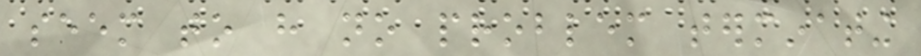seem to have no problem terminating
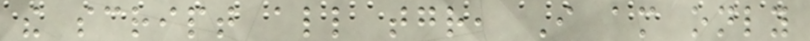the script all together, I am only
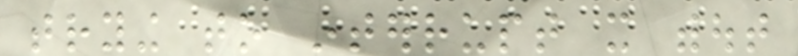trying to interrupt it without
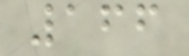166
